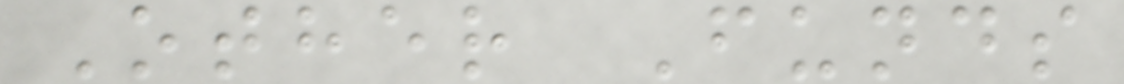Other Funds
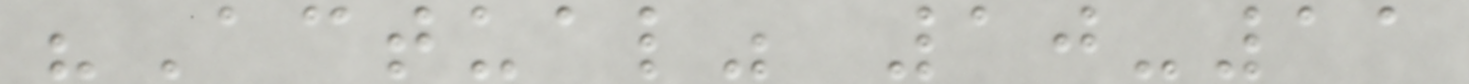"Actual" 10-11
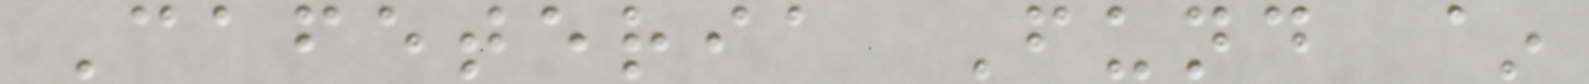Cafeteria Fund ~
